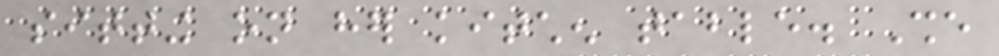sitting on her kitchen table. She
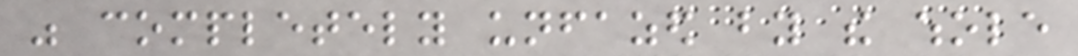was completely unfazed by the whole
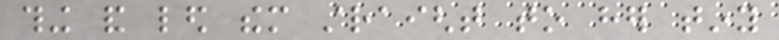thing and led them straight to her tiny
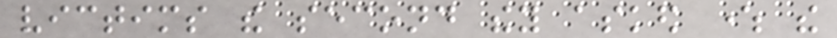victims the second they asked where the
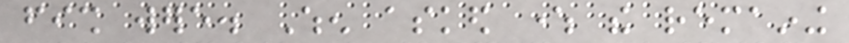fish were. When asked where the remaining
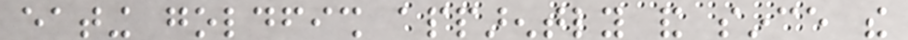eating goldfish apparently and since the
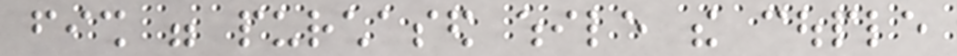fish were purchased while the couple
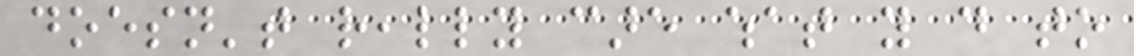doesn't really care what you do to
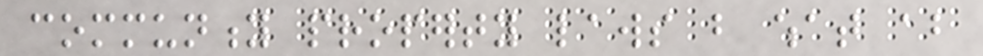community property laws but what about
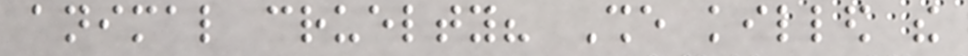animal cruelty? She killed the
